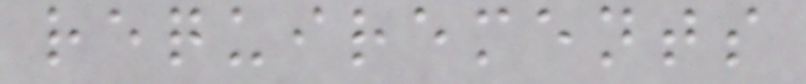requirements
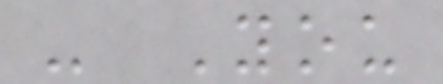- You
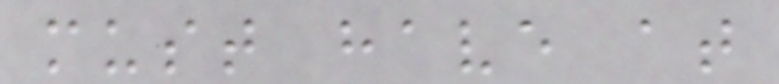must have at
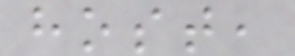host,
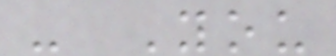- You
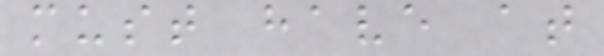must have at
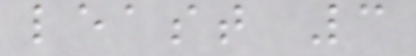least 3
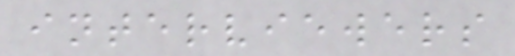interviewers
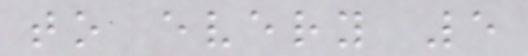to every 5
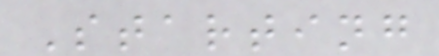Starting
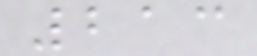213
